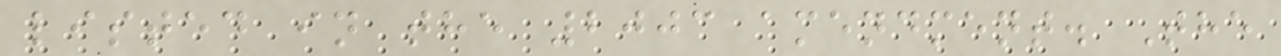listed in the 2003 amendment. The
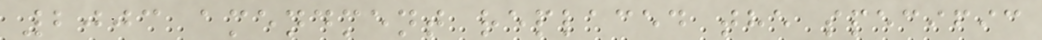2003 amendment replaced the specific
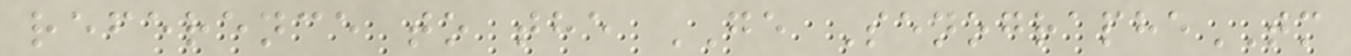reference to the GE SenographeTM
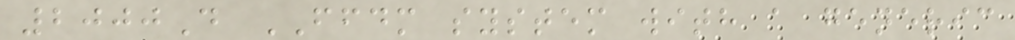2000D FFDM system with a generic
